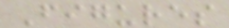Figures
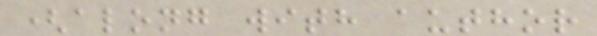(along with author
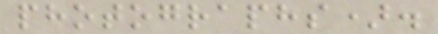photographs).
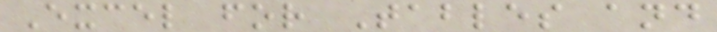Excel for Tables and
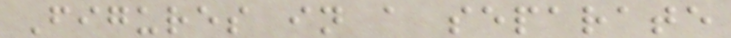Figures in a separate
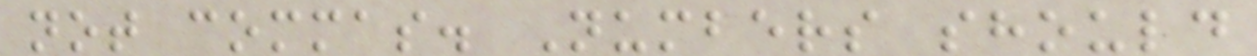not commas. Numbers should
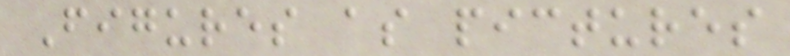Figures as pictures
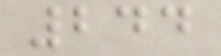244
